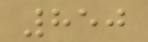850
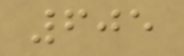605
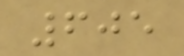605
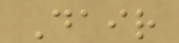Dair
